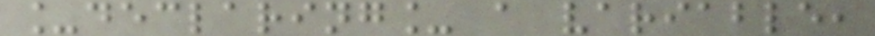_declaring_ a variable,
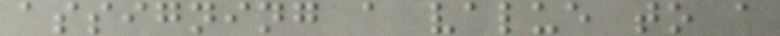assigning a value to a
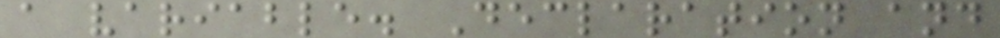a variable. Declaration and
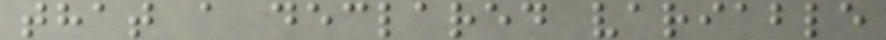that a declared variable
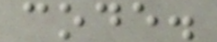code.
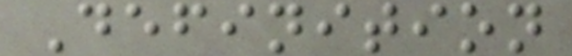Definition
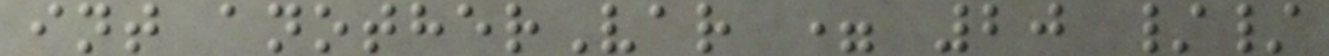int anotherVar = 20 //
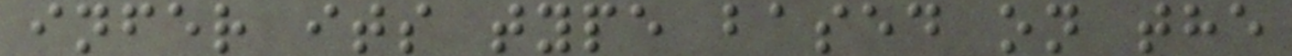infer its type based on the
